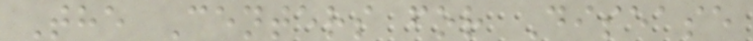The Centers for Disease
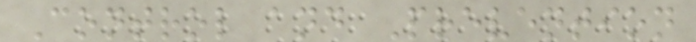Control and Prevention
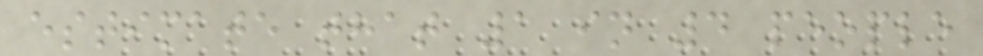estimate that 1 in 4 people
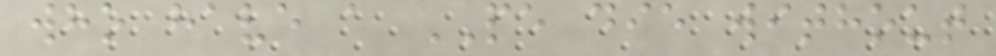who have a PE die without
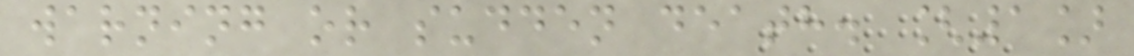warning or sudden death. [1]
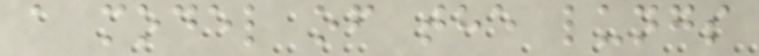a model of the lungs
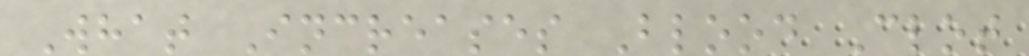What Increases Blood Clot
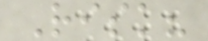Risk?
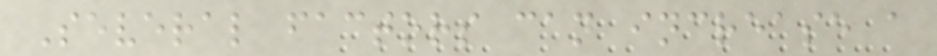Several factors can increase a
